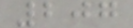207
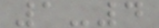1-4
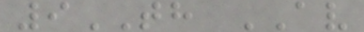9TH AV
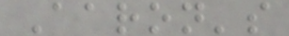Aaron's
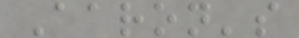Aaron's
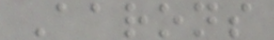Aarons
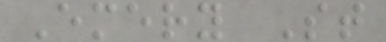Emery St
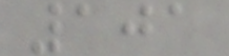101
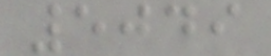5049
